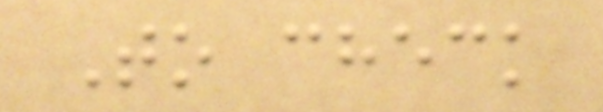To check
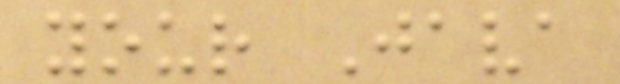your Java
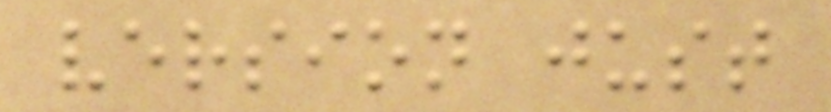version just
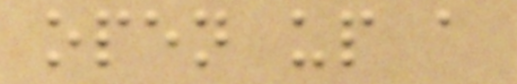open up a
